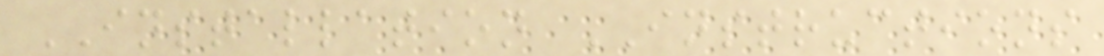INSTALLATION INSTRUCTIONS
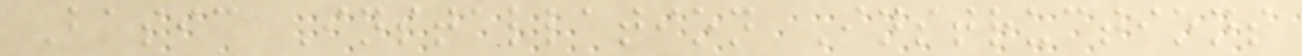Basic Installation Instructions
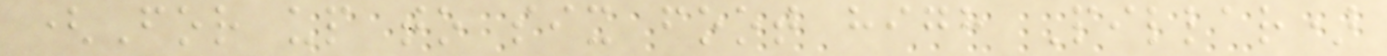(For up to six foot high Pillar)
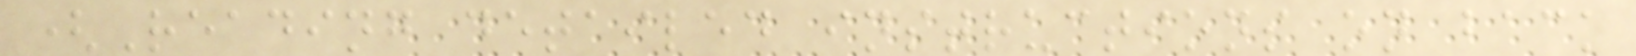(Reading detailed instructions on back
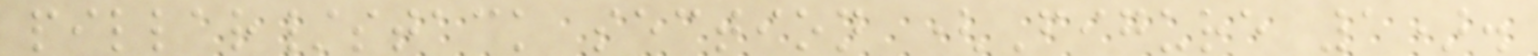pillar/stack section (Figure 1).
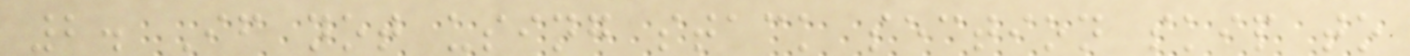2. If not using stack section skip to
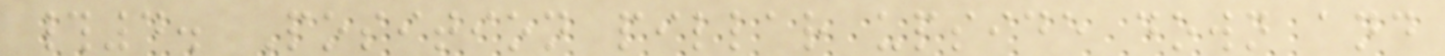#4. Position pillar upside down and
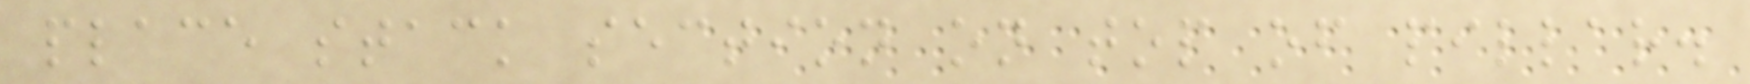place stack section on top of pillar.
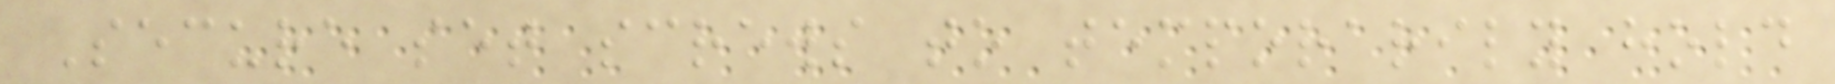Secure set screws to temporarily hold
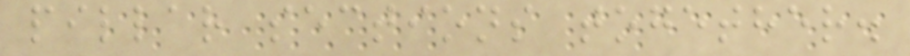pillar sections together.
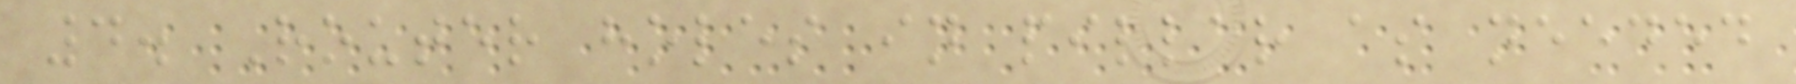4. Router holes in pillar as needed
